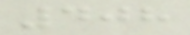408
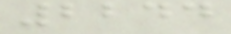2244
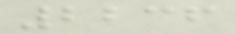2236
